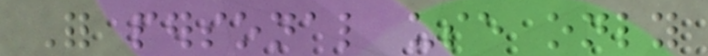For personal use only
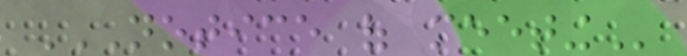NOTICE OF MEETING
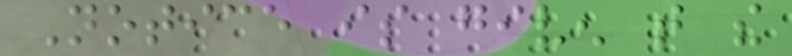Notice is given that the
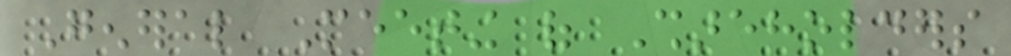General Meeting of Shareholders
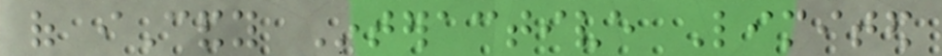of iCandy Interactive Limited
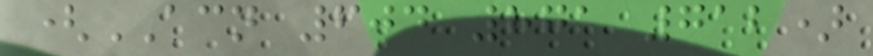(ACN 604 871 712)
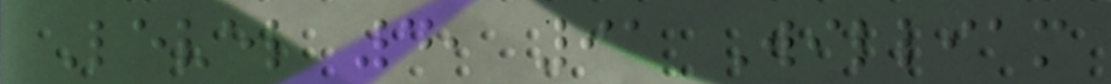Level 4, 91 William
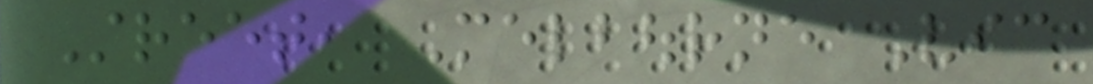Street, Melbourne Vic
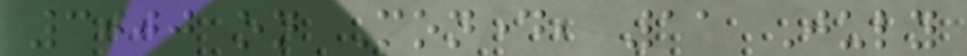3000 on Monday, 11 July
